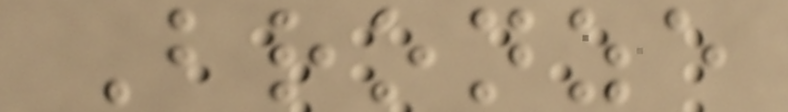Bronze
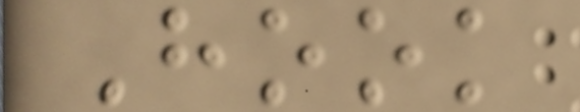Hook
